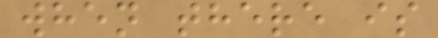when there is
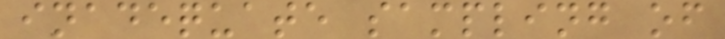inadequate sampling of
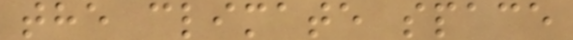the climate space
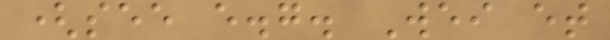(see e.g. Wei et
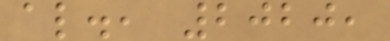al., 2020,
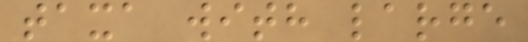taxa with large
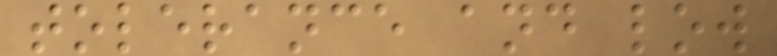tolerance and low
